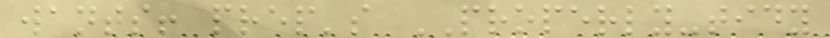wants! prep's PROPERLY-tidy
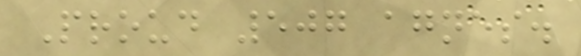Proud 507 agnes.
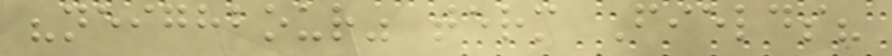"neighbour" term Fields?
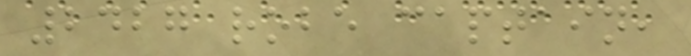2427 robe captain,
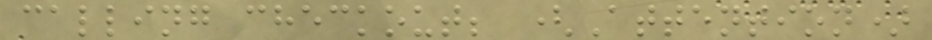calling checkout; (Attention)
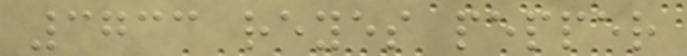3733 reyes pepper
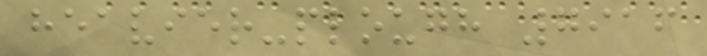heavier-plough 7916
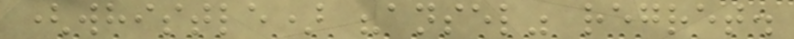(whistle) "ansel" regret.
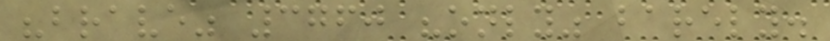"brave" 3760 "only" barely.
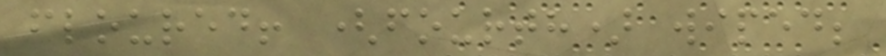floured! (fourth) wiped;
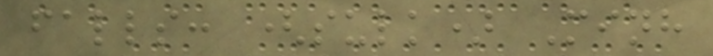falls: (sulk) Minh
